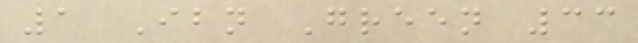1 Ibn Green 33
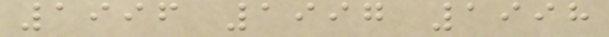1996 1997 1998
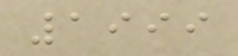1999
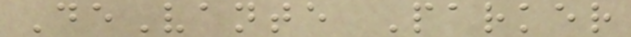DeVante Parker
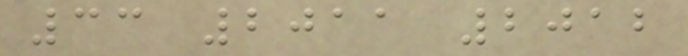33 2011 2012
